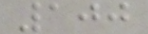100
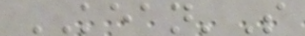KEAN'S
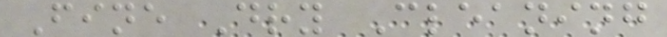Fine Dry Cleaning
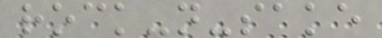rock-n-sake
